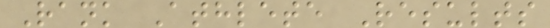Rank Athlete Results
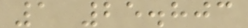1 25.803
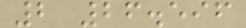2 26.596
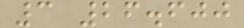3 26.600
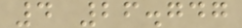4 26.747
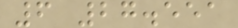6 27.551
